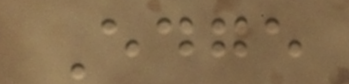Edge
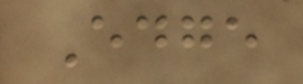Edge
